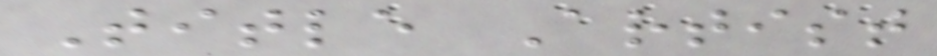Title Artist
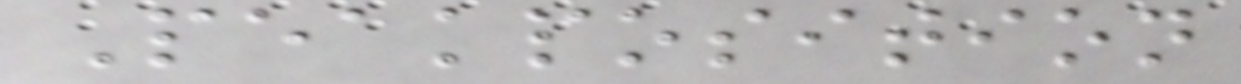Peakposition
